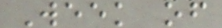Week of
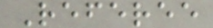Referee
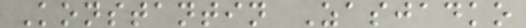Konstantin Zasjadko
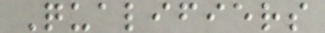Qualifiers
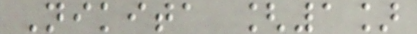Nikita [1]
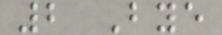2 Bye
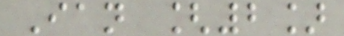Ian [2]
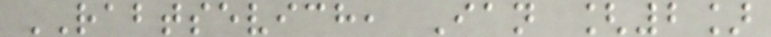RABTSEVICH, Ian [2]
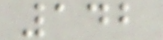142
